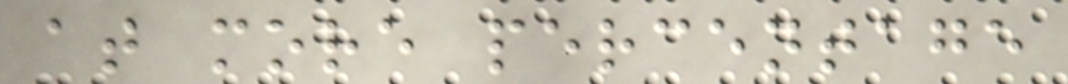at more percentage
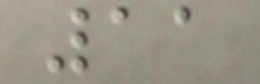11
